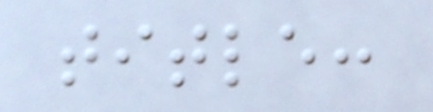title:
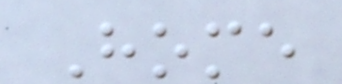Home
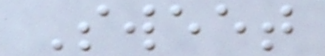Sweet
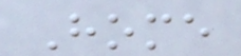Home
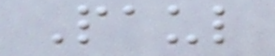Paul
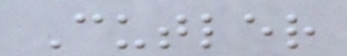Cutler
